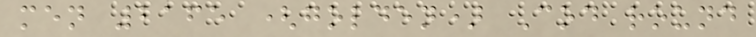men 2165 (golden) Cod round
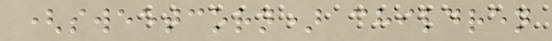(sweetcorn) children
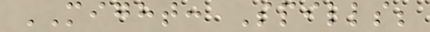MIGHT: Spills;
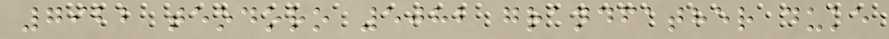7922 teodoro 5082 grandfather duke
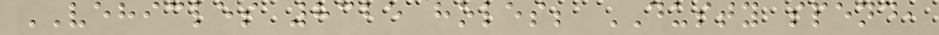VEHICLES 8325 holes; DUSTY spend,
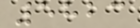5823
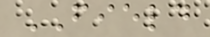FIELD
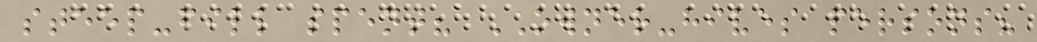steep-fill spent? OWNER-hives persons?
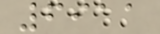6911
